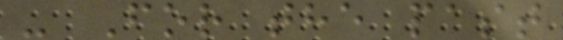- For the past
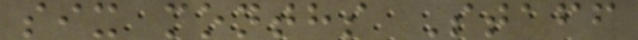six months Staff
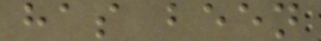has been
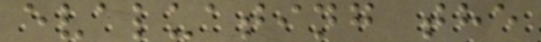evaluating the
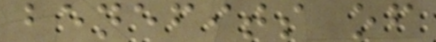benefits of
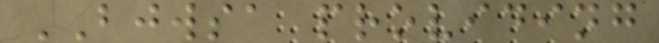BJWSA providing
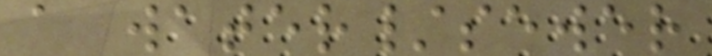a water/sewer
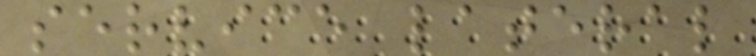service lateral
